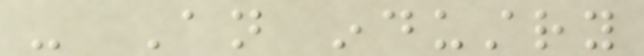- An industry
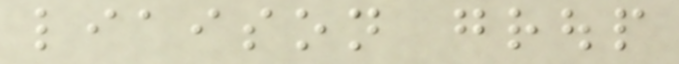liaison group
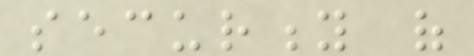security of
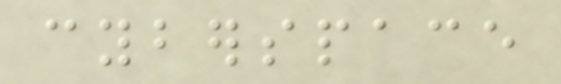cyberspace
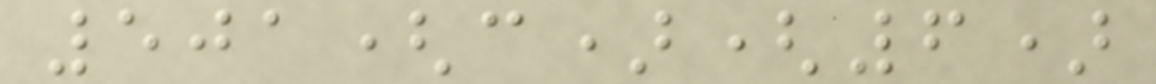501(c)(6)
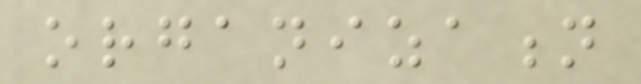organization
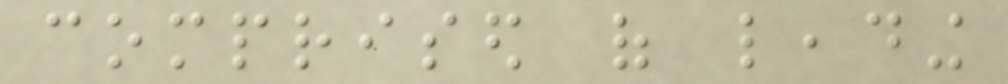comprised of leading
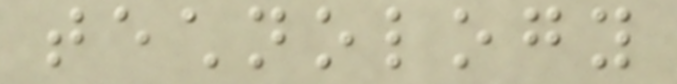technology
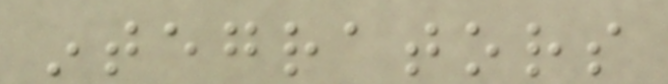integrators
